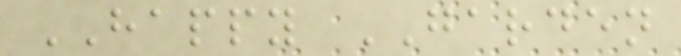HAPPY GARDEN
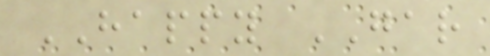HAPPY GAR
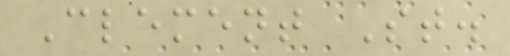Clement St.
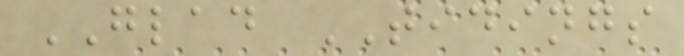GLAD TIDINGS
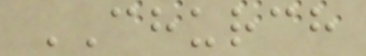CHURCH
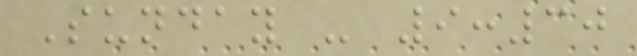Sunday - 9:30
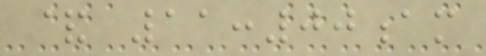& 11:00am
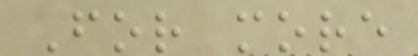For more
